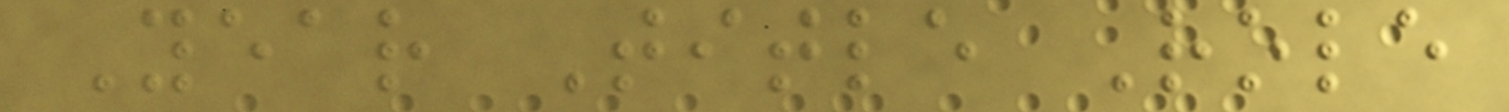Year Title Role
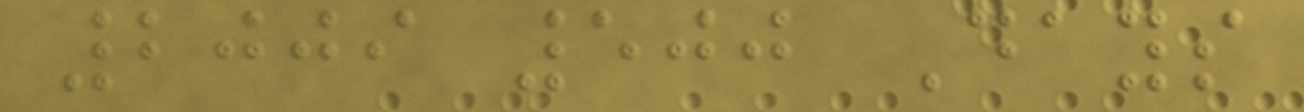2009 500 Days
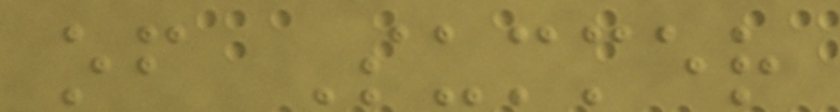of Summer
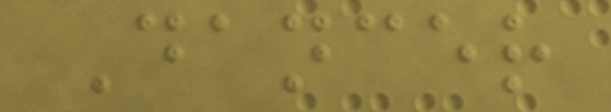Dancer
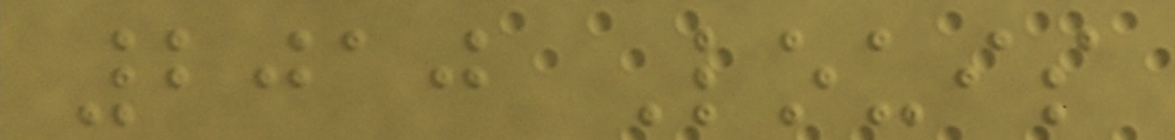2010 Louis
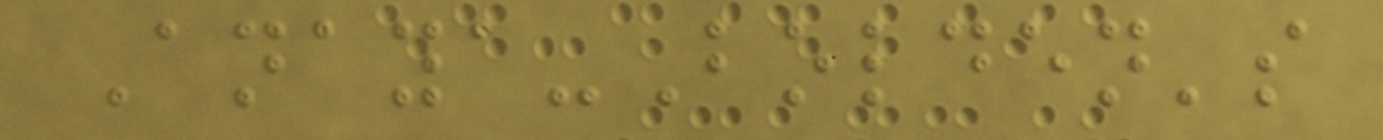Anaya-Bolden's
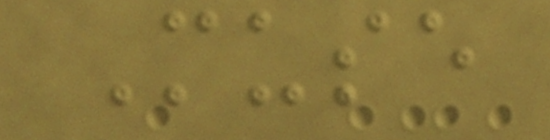Muse
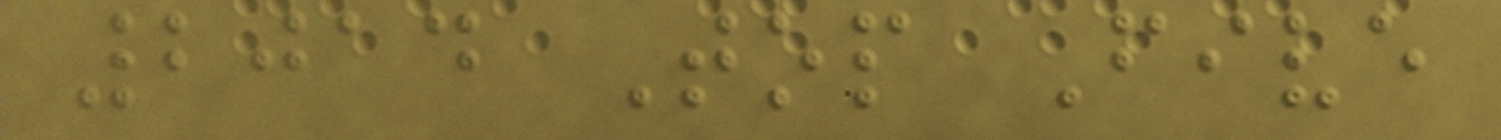2014 Top Five
